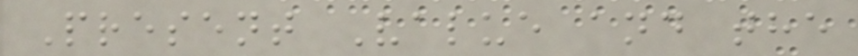Present Value and the
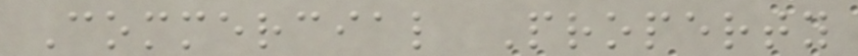Commercial Property
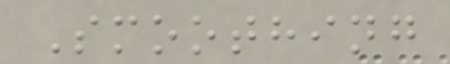Smoothing
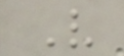V
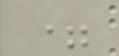=
